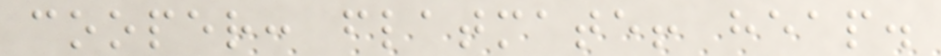cooper: flatmate! heap.
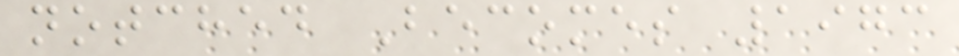notched Becomes 1973
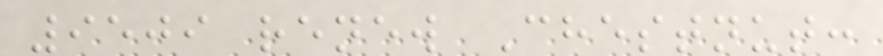9509 renew Chestnut:
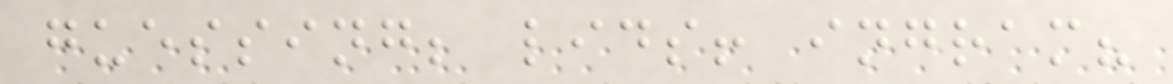guessing; lids! ingram?
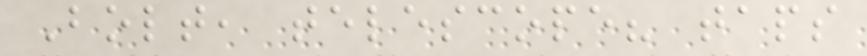Bolt, telescope? taps
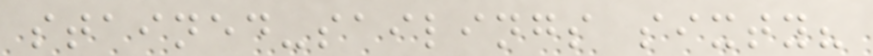stained-sailings sixty?
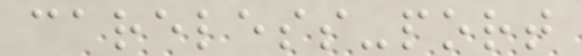careless-port
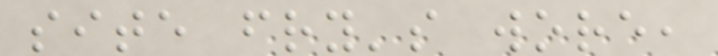site fry's wore,
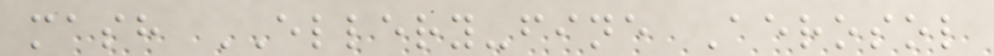mash ELLERY-fine Aerosol
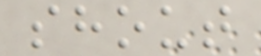shout
